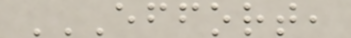EFFORT,
